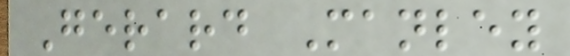Gerard Manley
